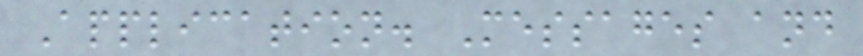Application. Messages and
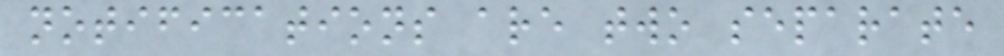notifications are two separate
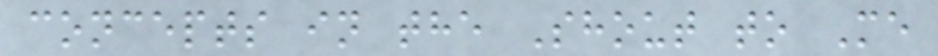concepts in the Shout to Me
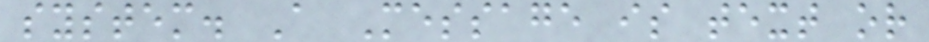system. A Message is text or
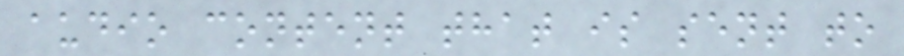audio content that is sent to
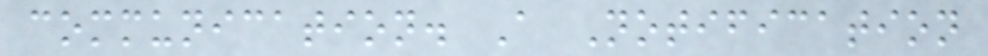communication. A Notification
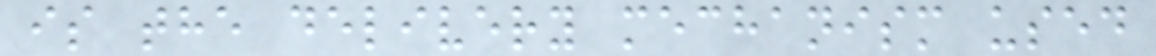is the delivery mechanism used
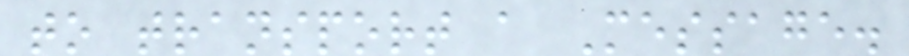to transport a Message.
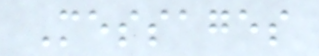Messages
